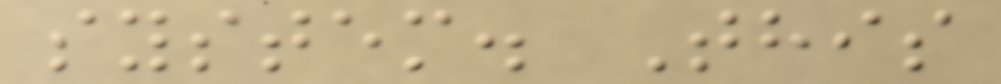system. This
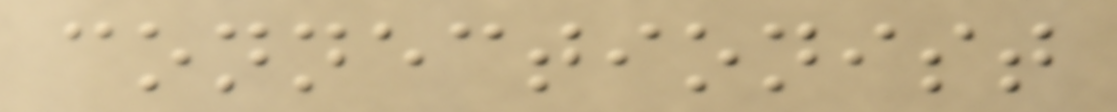connectionist
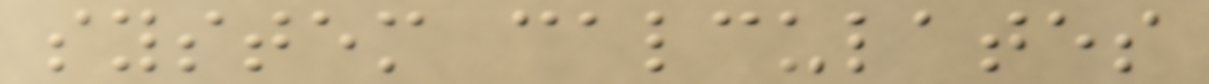system calculates
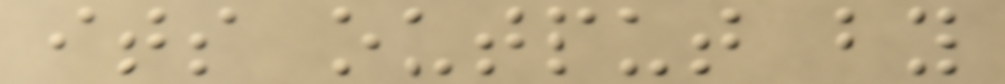its output by
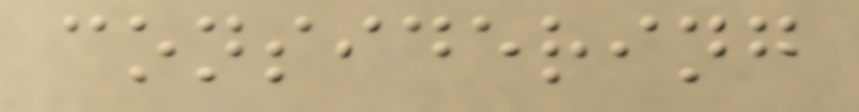considering
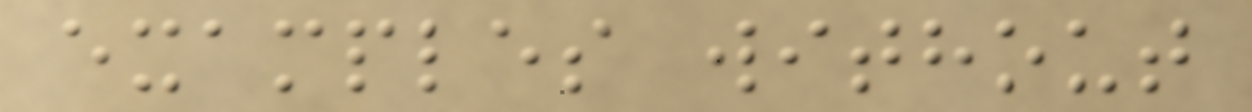examples without
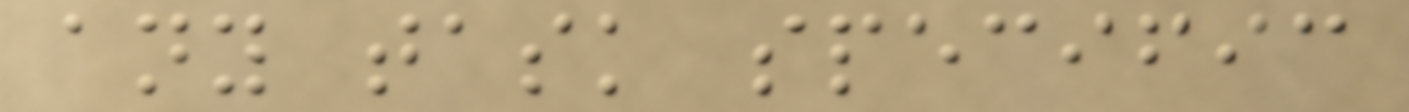any task specific
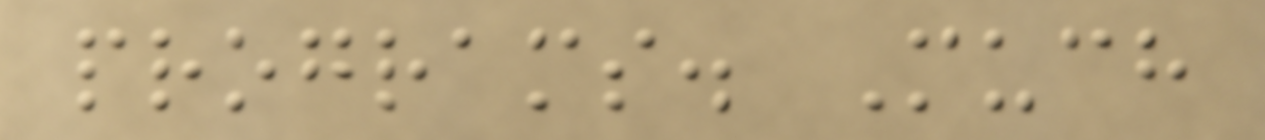programs. Much
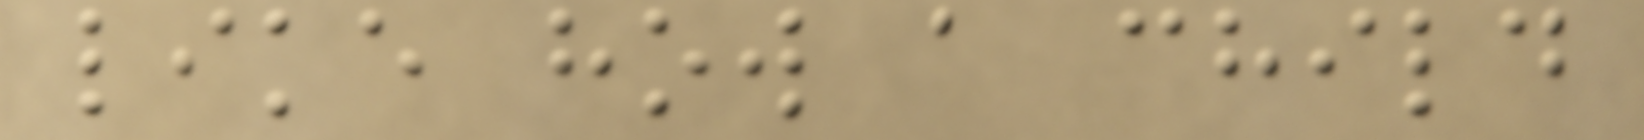like how a child
